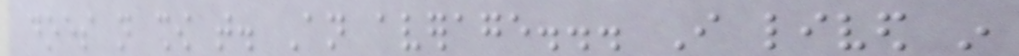does not show that. An average... I lived in
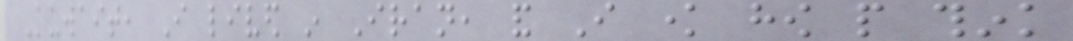Kuwait, I lived in Iran, and I know how people think
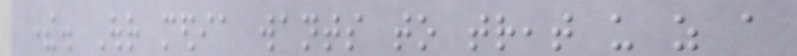there. Our media wants to treat us as a
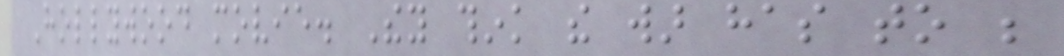Hollywood movie. They think the war has to be
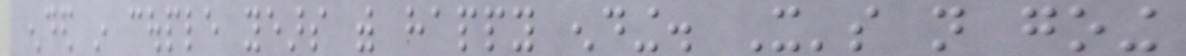ended in couple years with happy ending. It's not going
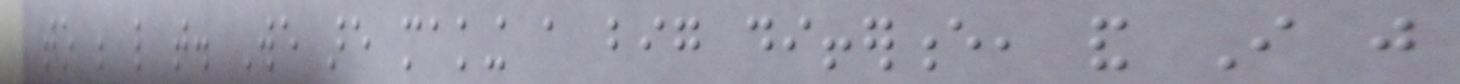to be like that. We are making a big difference, and I just
